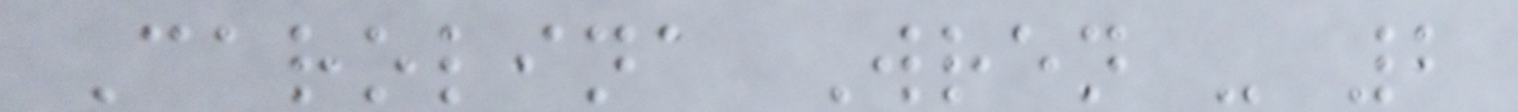Carolina Wren - 2
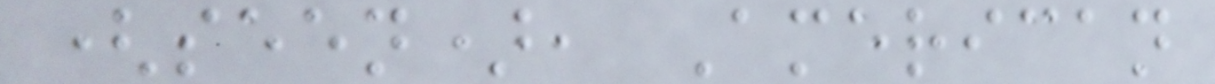(seen), American
